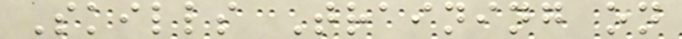Skills Training on
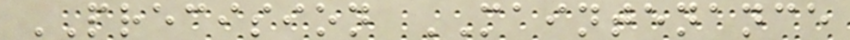PRECISION MAINTENANCE
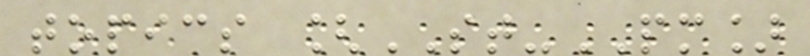topics [ST-PM]
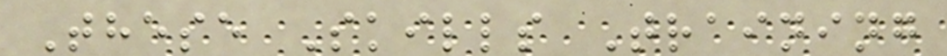These Skills Training
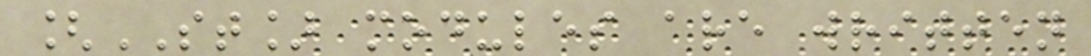[ST] modules are written
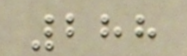288
